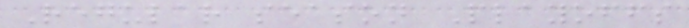Regular season Playoffs
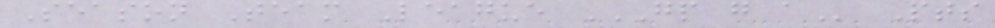Season Team League GP G A Pts
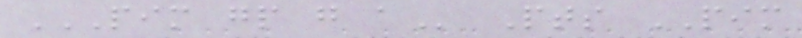PIM GP G A Pts PIM
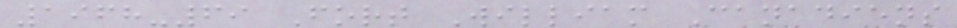1968-69 Fort William Canadiens
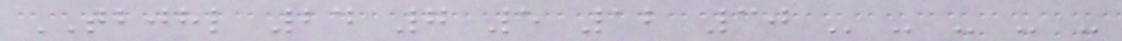TBJHL 24 7 5 12 30 - - - - -
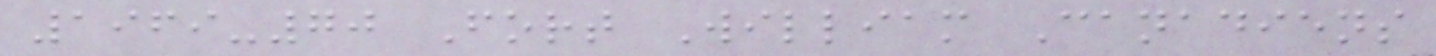1969-70 Fort William Canadiens
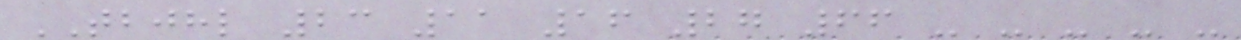TBJHL 23 11 16 27 66 - - - - -
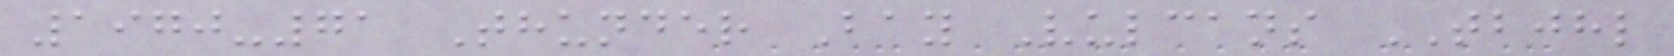1970-71 Thunder Bay Vulcans TBJHL
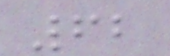62
